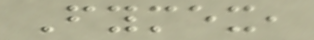Fymex,
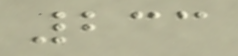233
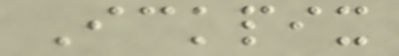Ickpix
